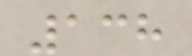138
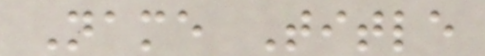Name Title
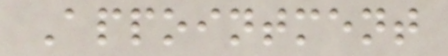Appointment
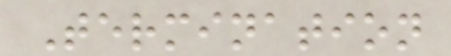Termination
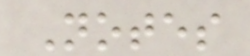Notes
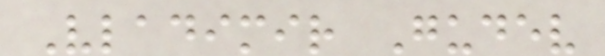Vladimir Gudev
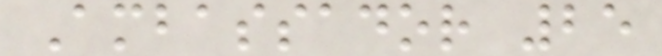Ambassador 25
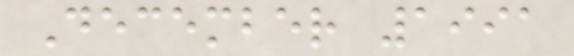December 1991
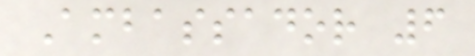Ambassador 6
